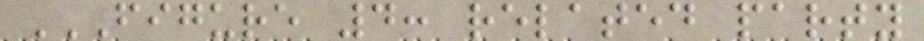FIGURE 4: RELATED PARTY
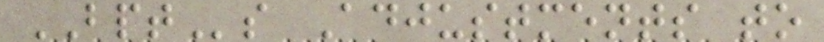BPTs Adjustments to
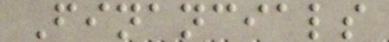Financials
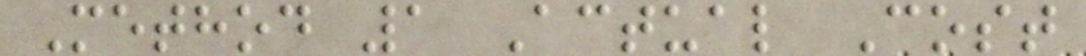Method 1 Actual Cost
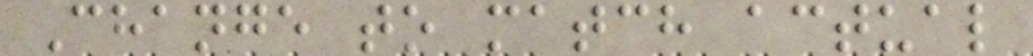Change to match actual
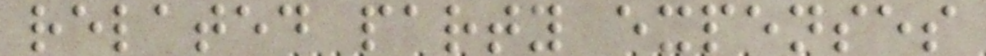related party expenses
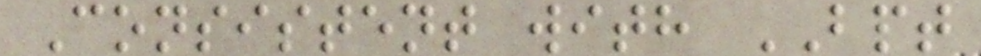Consistent with BPT
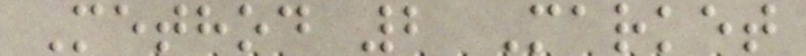Method 2 Market
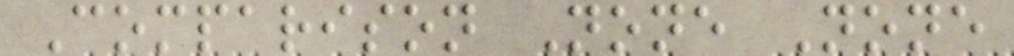Comparison None None
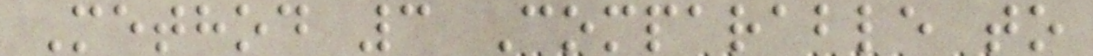Method 3 Comparable to
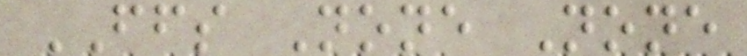FFS None None
